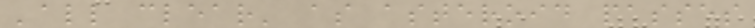'all clear' as asteroid passes
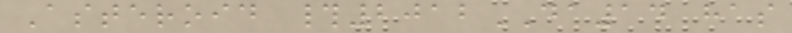Asteroid #2012DA14 has
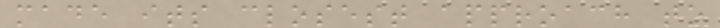made its closest approach to
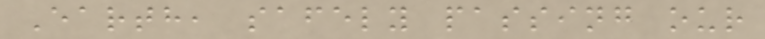Earth, safely passing our
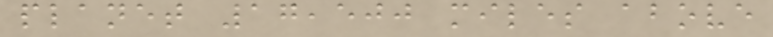planet 17,500 miles above
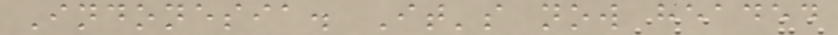Indonesia. It's now headed
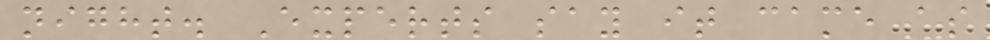night. Experts say it came as
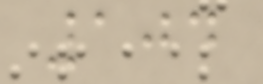104
